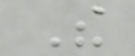The
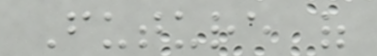Future of
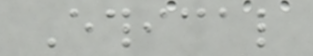Ethical
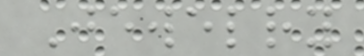Jewelry
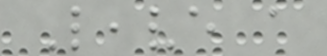Leave a
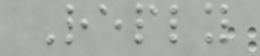Reply
